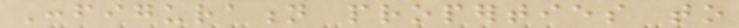Configuration properties to
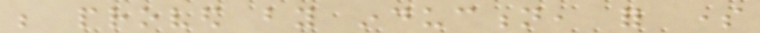be proved by induction, for some
